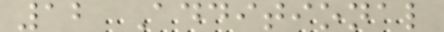12 Additional
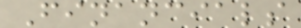Financials
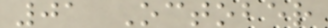01 October
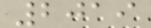2019
